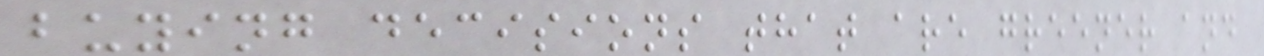buying decisions that are greener and
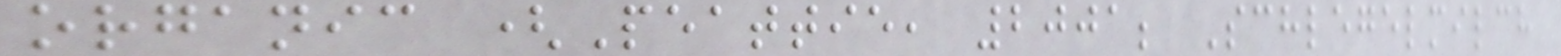organic (Peattie, 2001; Schlegelmilch
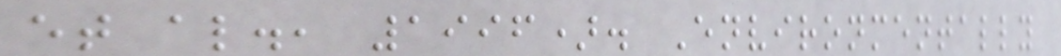et al., 1996). Environmentally
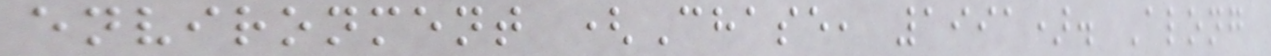environment (Chase, 1991). Along
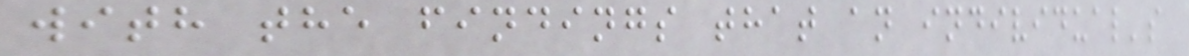with the findings that an individual's
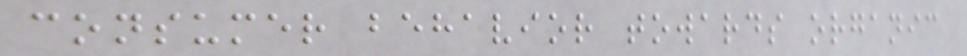consumer behavior towards organic
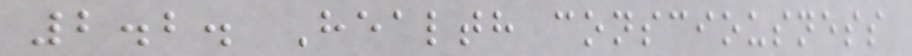2.2. Health consciousness
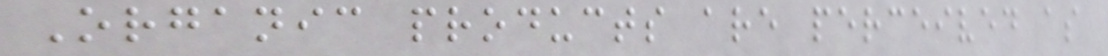Organic products are perceived as
